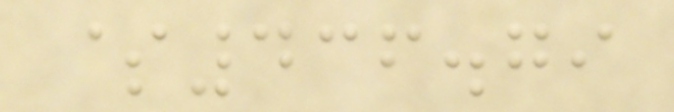$436.79
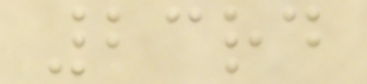23rd
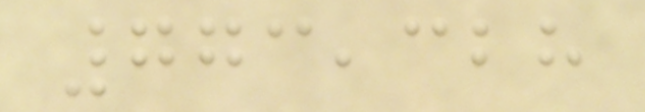773,328
